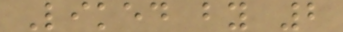Liked by 2
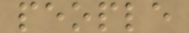people
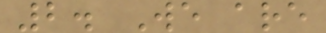2. We are
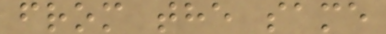from the same
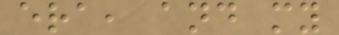era, and my
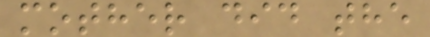mother did the
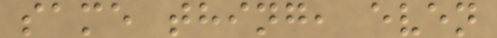same thing, even
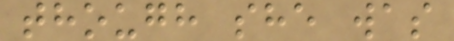though she was
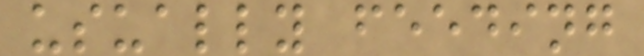usually feeding
